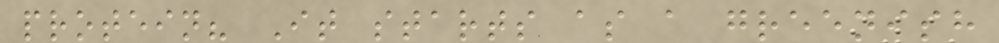protein? It starts as a greenish
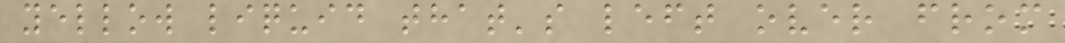yellow liquid that's left over from
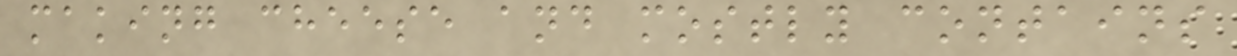making cheese and mostly contains
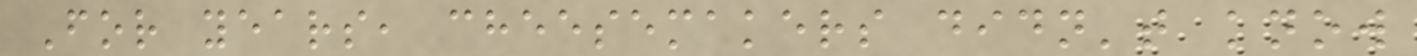For years, cheesemakers didn't know
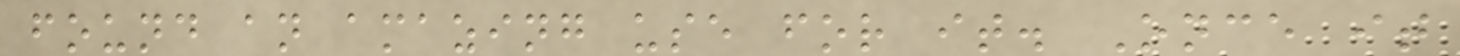found an amazing use for it. Once it
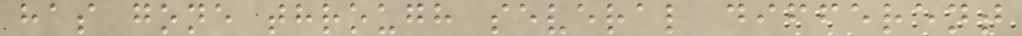has gone through several different
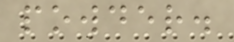powder.
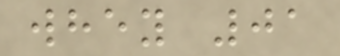whey 01
